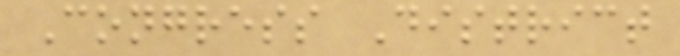Congress District
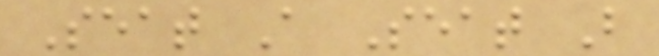Seat A Seat B
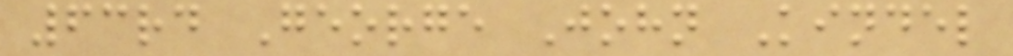63rd George John Kindel
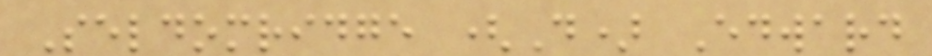Seldomridge (D) Edward
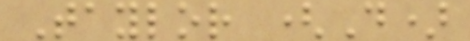Taylor (D)
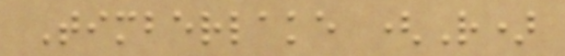Timberlake (R)
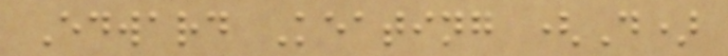Edward Keating (D)
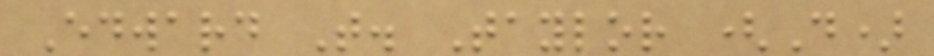Edward T. Taylor (D)
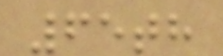65th
